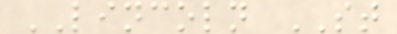LINCOLN ST
